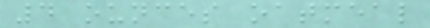4 ounces oatmeal
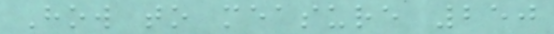How to measure 250
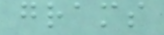grams
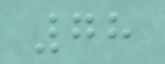78
